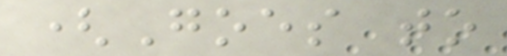(Goes to
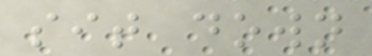sit down
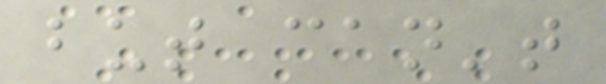but can't
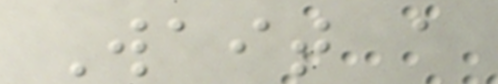Wait a
